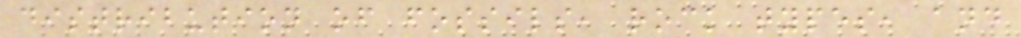distribution of fossils, rock types, and
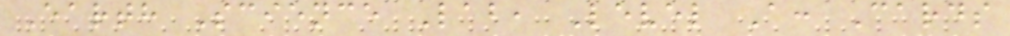Earth Science Lab, Level A: Cards
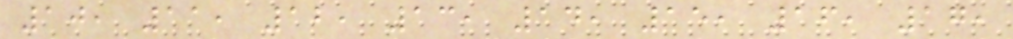10, 11, 12, 13, 14, 15, 16, 17,
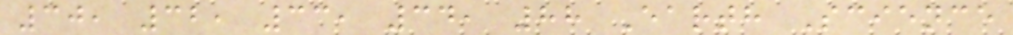30, 32, 33, 34, 88 Earth Science
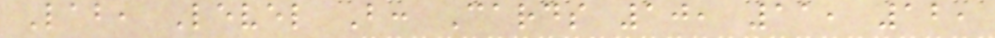Lab, Level B: Cards 10, 11, 12,
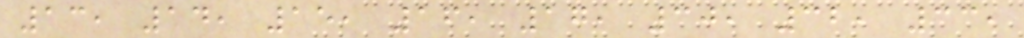13, 14, 15, 16, 17, 30, 32, 33,
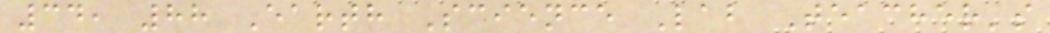34, 88 Earth Science Lab Teacher's
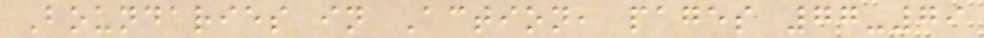Boundaries in Action, pages 77-79
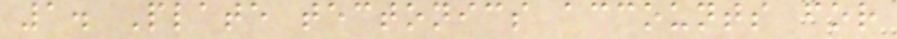1. Plate tectonics accounts for
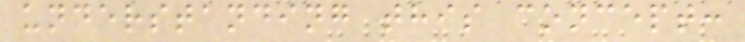understanding this concept:
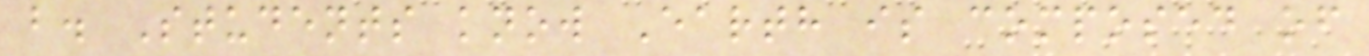b. Students know Earth is composed of
